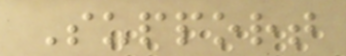Support
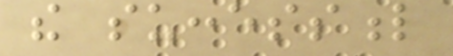the successful
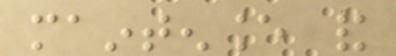maintenance and
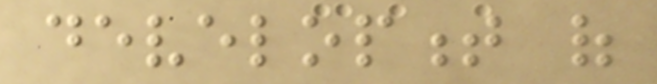development of
